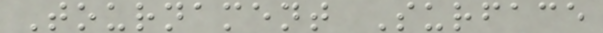Tournament Surface
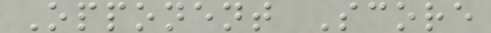Opponent Score
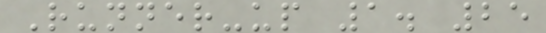Runner-up 1. 25
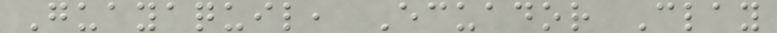Guayaquil, Ecuador Clay
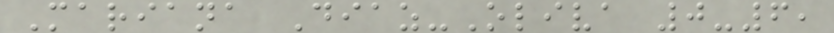Mariana Diaz-Oliva 0-6,
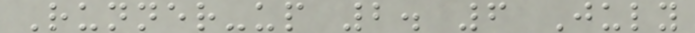Runner-up 2. 6 July
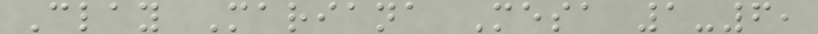Clay Mariana Mesa 1-6,
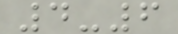4-6
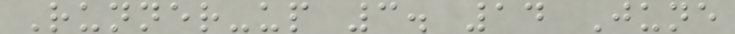Runner-up 3. 14 June
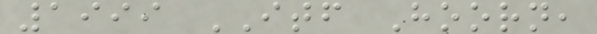1999 ITF Hoorn,
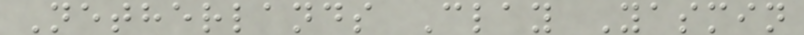Netherlands Clay Yasmin
